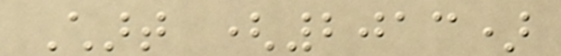Chart (2013)
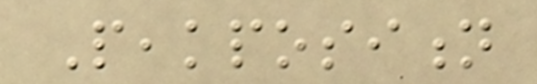Peakposition
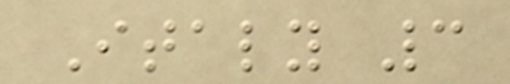Italy 3
